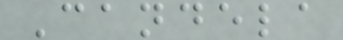Candela
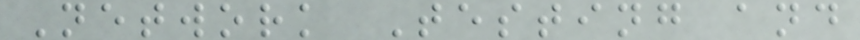Network Testing and
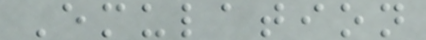Emulation
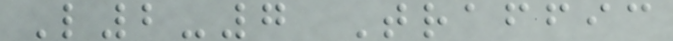L2-7 Traffic
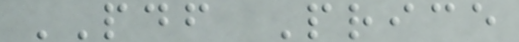PDF Price
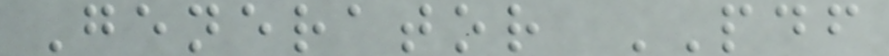Generator PDF
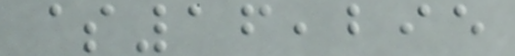$16,295
